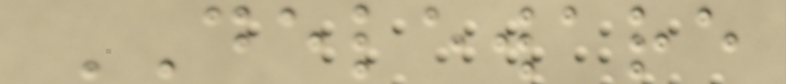DELEWARE
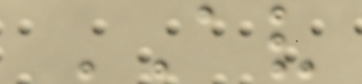AV
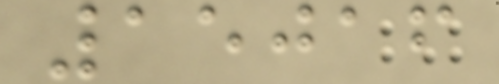15016
